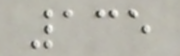135
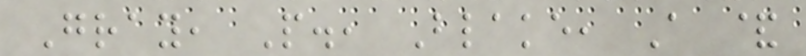Gray, P., Blake, A &
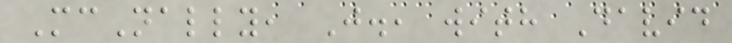McNally, J., with David
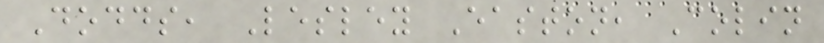Dodds, Lesley Easton, Colin
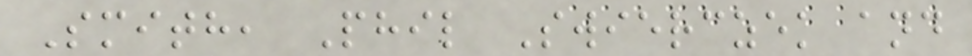Smith, Phil Swierczek and
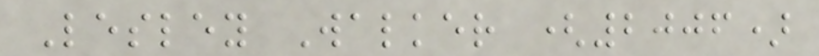Lesley Walker (2006)
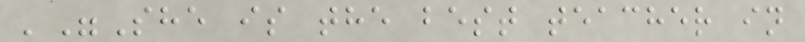'"She is the best teacher in
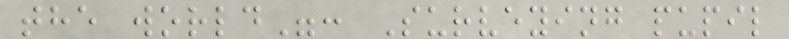the world": Surveying pupil
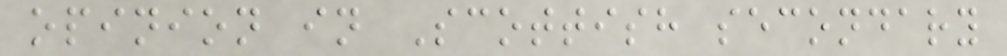opinion in Scottish secondary
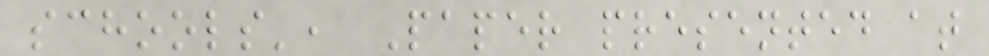schools', Paper presented at
